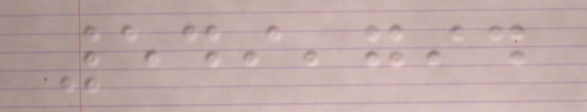549,794
